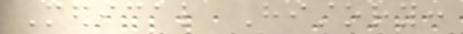Medical History:
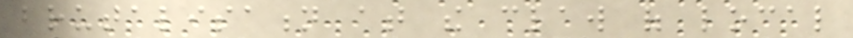brutalisation at the claw of local
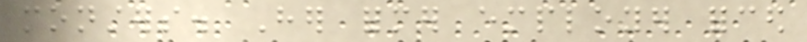monsters. Her former employer forced
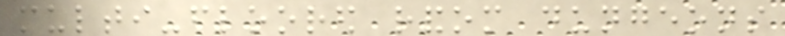multi-floored random dungeons
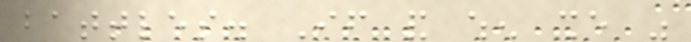battles. If and when she was
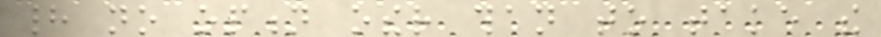had no option other than to take the
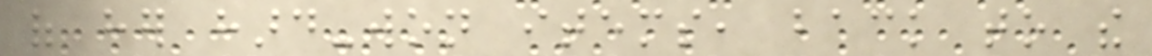of her hard-won items, back to the
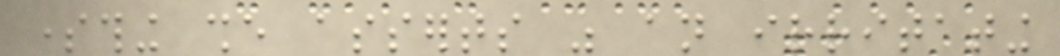something she asserts was an irritating
